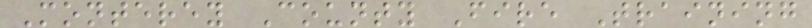Monterey County Fire Training
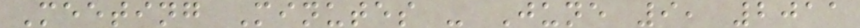Meeting Minutes - June 9, 2011
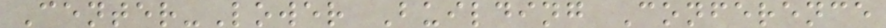Center-Lower Building Conference
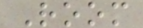Room
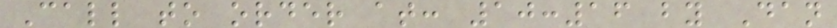Call to order at: 10:16 by Dan
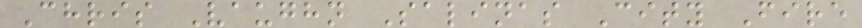Chris Vaughn Salinas City Fire
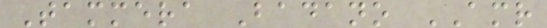Tammera Badano AMR
